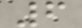6
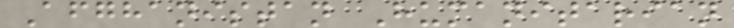Afghanistan Humanitarian
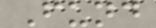Fund
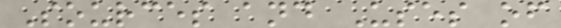Sources and Uses of
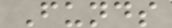Funds
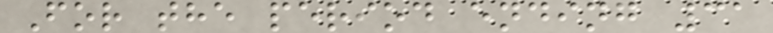For the period ending 31
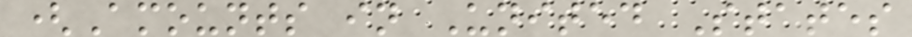(Amounts in United States
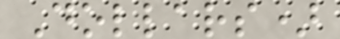Dollars)
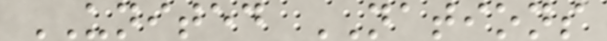UNITED NATIONS
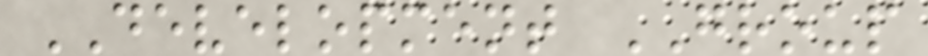DEVELOPMENT GROUP
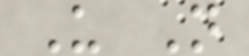U N
